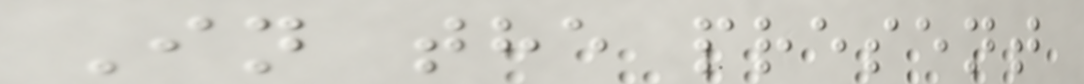In the present
